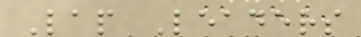Lap Leaders
